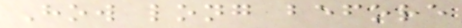How long before
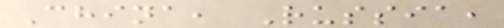China, Russia,
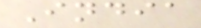India
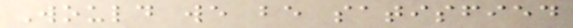Would we be satisfied
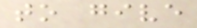to give
